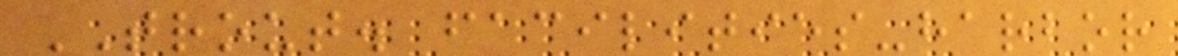TROUT. facilities-harbor
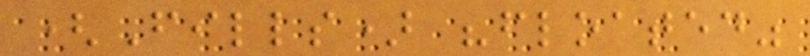(Fills) "floated"
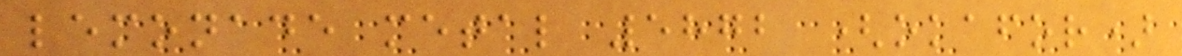lemonade metal 5872 (okafor)
